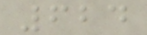624
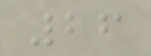26
